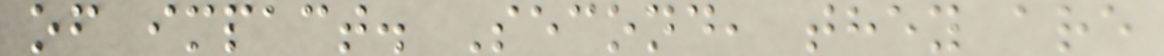of impact. Second, they are
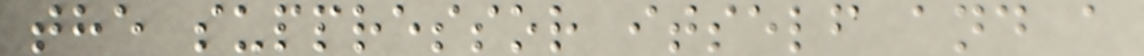the suppressor itself and a
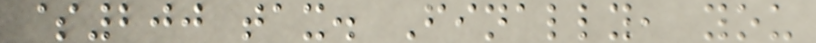$200 tax. Finally, you
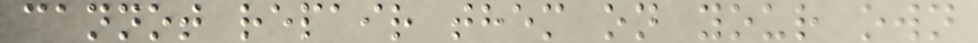cannot repair them on your own
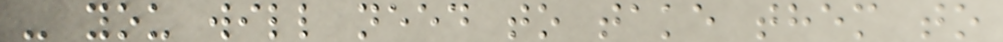- you will need to take them to
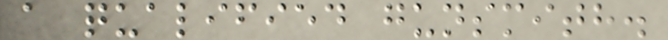a qualified gunsmith.
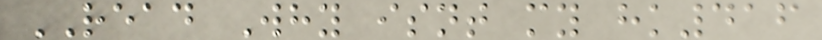READ Why isnt my hk416
